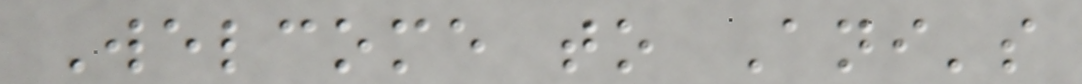Welcome to Ani's
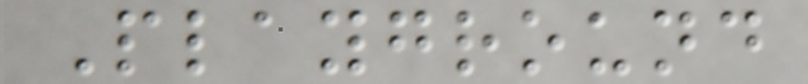Playground
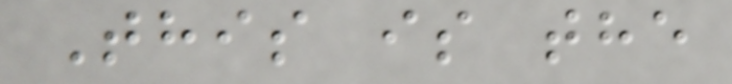This is the
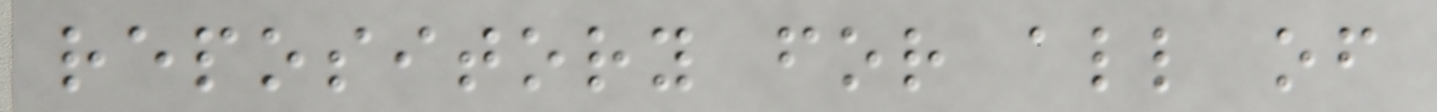repository for all of
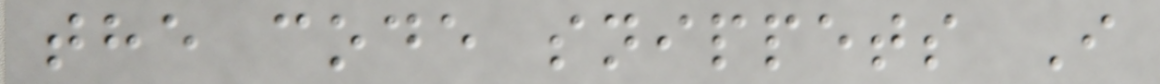the code snippets I
